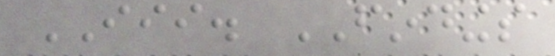III. FINDINGS
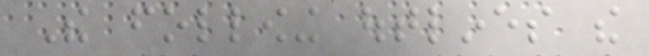The following outlines the
